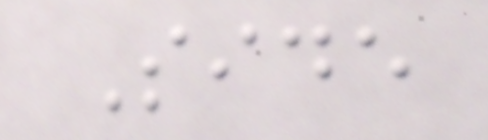Side
